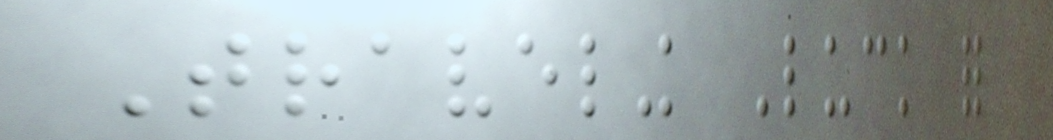Traveling Luck for
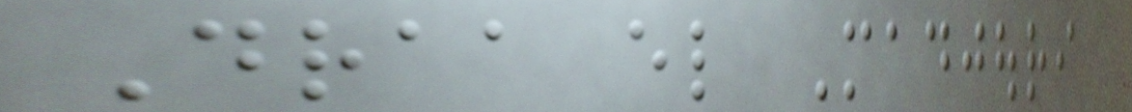Draa el Madjouri
